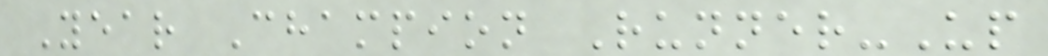Year Champion Runner-Up
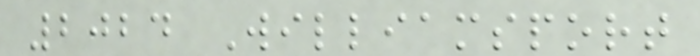2024 Williamsport
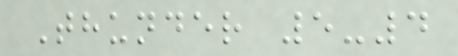Thunder 5-4
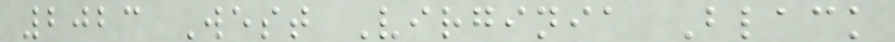2023 West Virginia Black
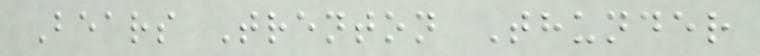Bears Trenton Thunder
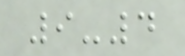9-4
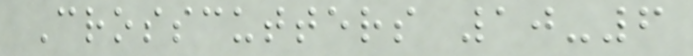Crosscutters 10-6
